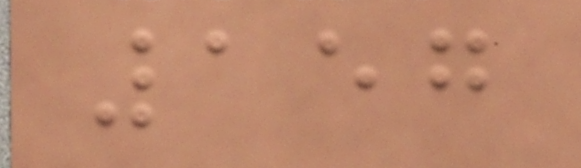157
